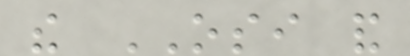the OSI and
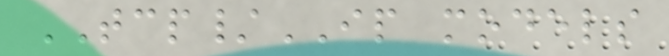TCP/IP models
